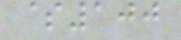$100
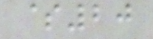$20
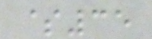$35
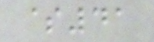$41
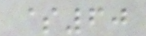$60
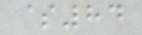$84
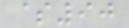$90
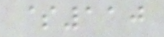$110
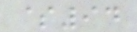$94
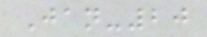Jan-20
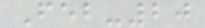Feb-20
